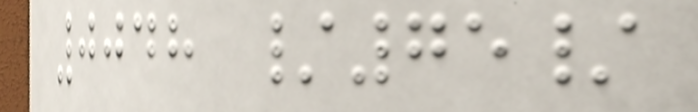0048 /75/
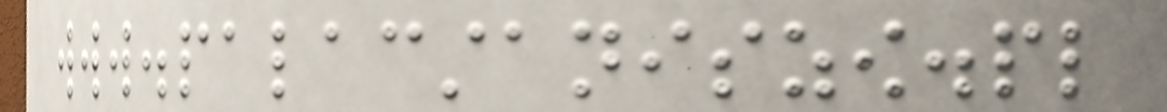www.palacstaniszow.pl
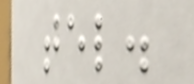tel.
